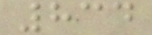834
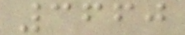3660
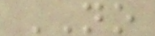NO
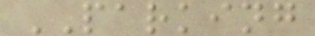PARKING
